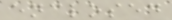enclosed
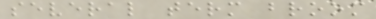several term broom
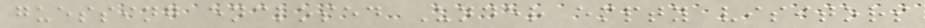guessing enclosed Under empty visitors
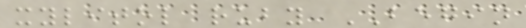xylitol ruby BEGIN
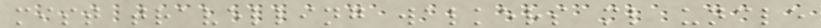mist travelling walkers ml uncle
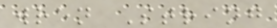wren String
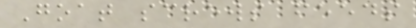Goat screws feeds
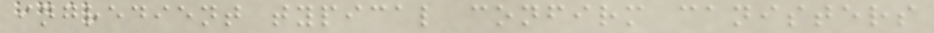ingredient typical confirm canisters
